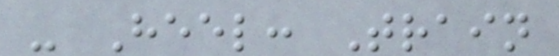- Heel: Train
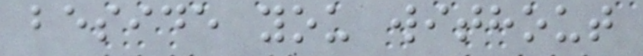beside you without
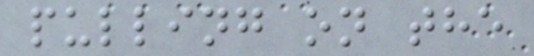pulling on the
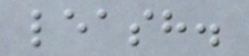leash.
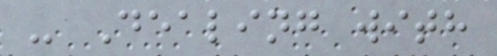- Dealing with
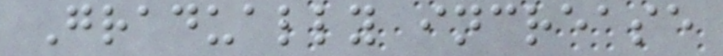Gradually increase
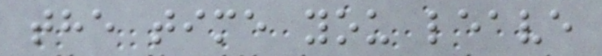the time you leave
